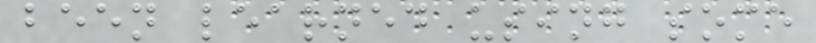been learned using some
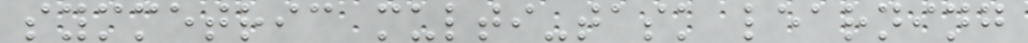symmetric multi-task learning
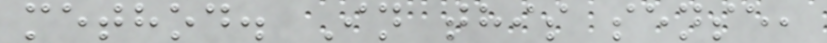method. In this sense,
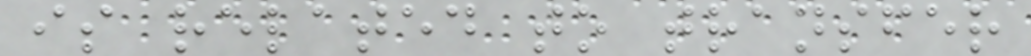is related to transfer
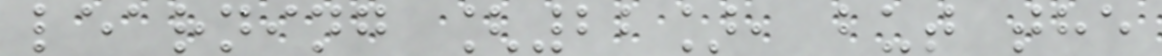learning [22], but the
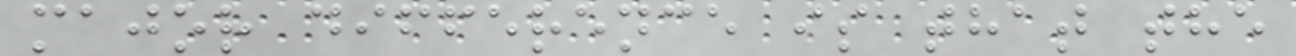major difference is that the
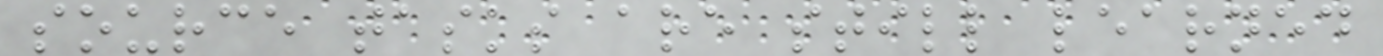source tasks are still learned
